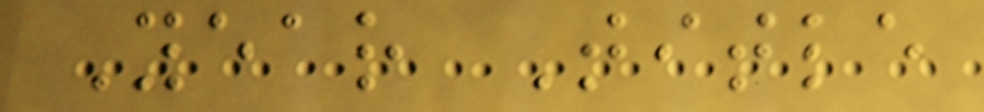Year Title
